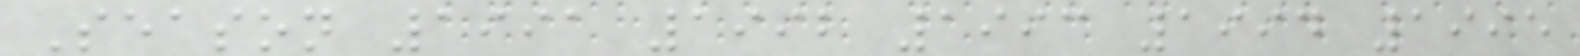Season 1991 1992 1993 1994 1995
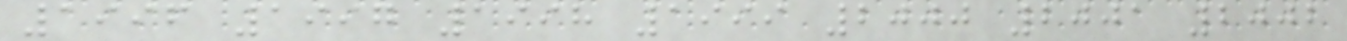1996 1997 1998 1999 2000 2001 2002
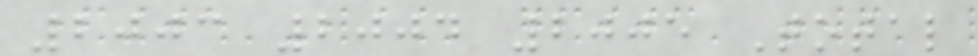2003 2004 2005 Total
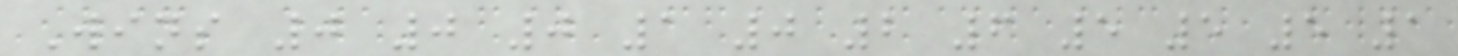Wins 0 0 0 1 0 2 6 5 5 5 1
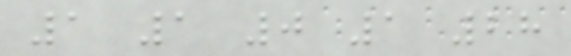1 1 0 1 28
